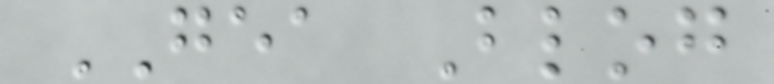GEA Blog
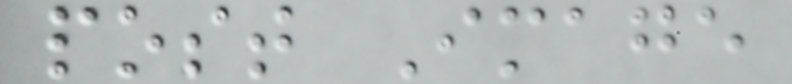post Image
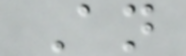An
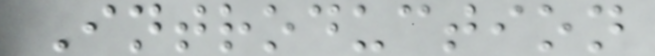Introduction
